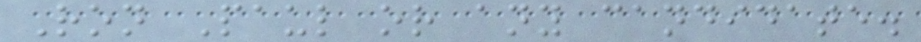Ron Paul or any candidate.
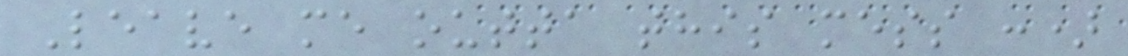Leave me outta this mess :)
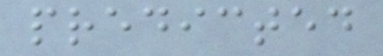predicted
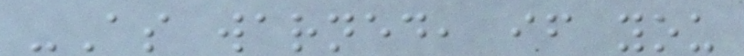-As warned, if you
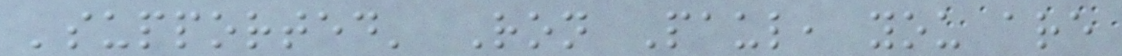'supported' Ron Paul, you are
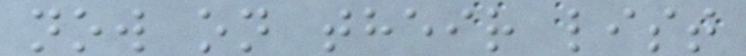now on their list
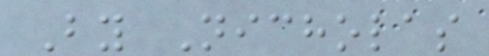By Nicholas
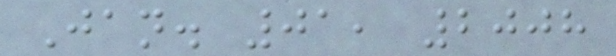Jan. 01, 2008
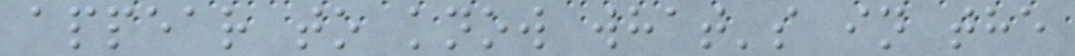appear to know what's in the
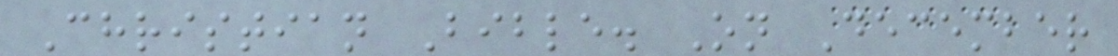Christian Bible. On December
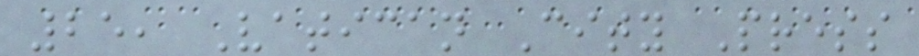25, Vatican City Press
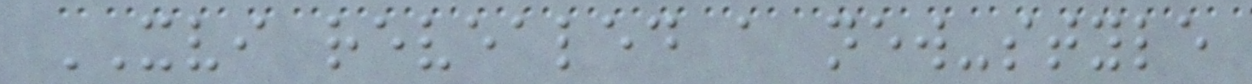XVI revealed a new-style
